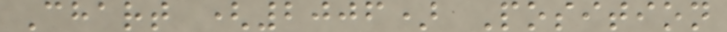Chart (2006) Position
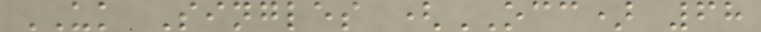UK Singles (OCC) 68
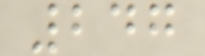247
